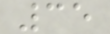35
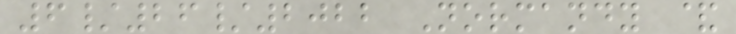6/26/2022 Normandy &
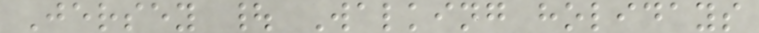Jersey | Walking holidays
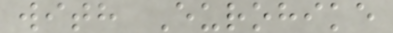with Eurohike
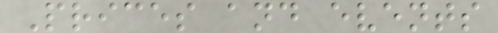Prices and events
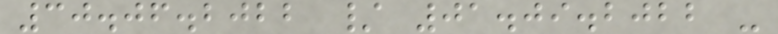30.06.2022 / 01.09.2022 -
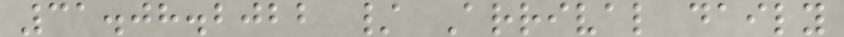31.08.2022 / Arrival daily
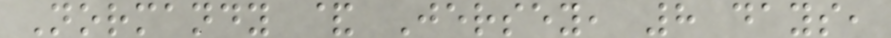Normandy & Jersey, 8 days,
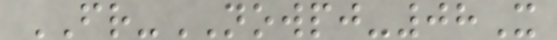FR-NOWPJ-08X
